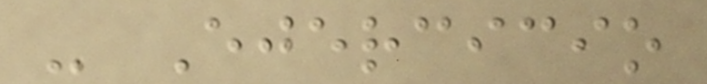- Ejercicio
